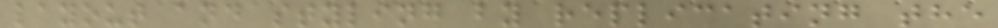layout and styling by replicating the
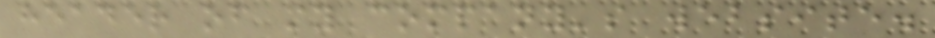header of my company's website.
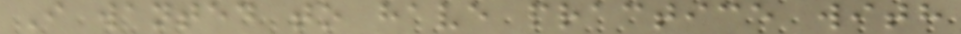I wanted to have practice with
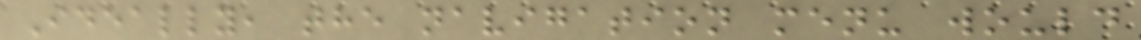Ideally, the navigation menu would
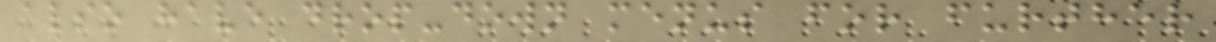also have drop-down menus for further
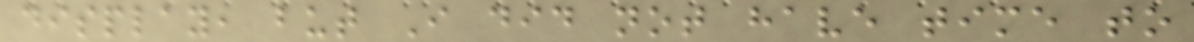display, but I did not have time to
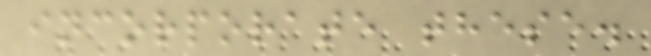incorporate these.
